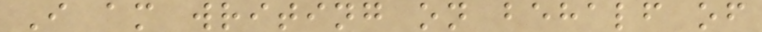I am writing on behalf of
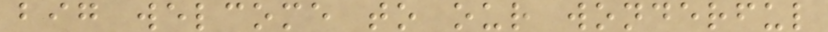big welcome to our wonderful
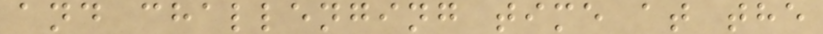and challenging time at the
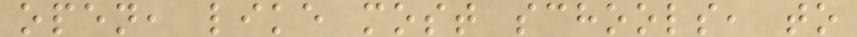open, like most schools, to
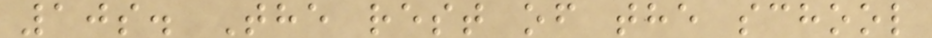10s. The rest of the school
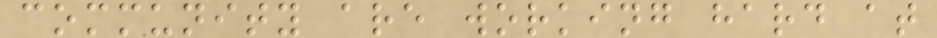community are working hard at
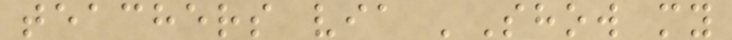teachers via 'Show my
